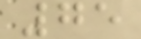75
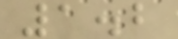1.2
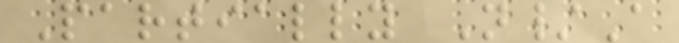Partially N/A
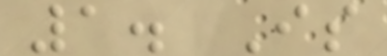1. Is
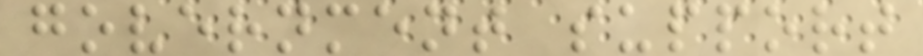government support
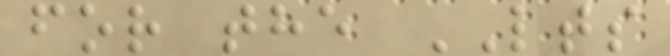for the LTS
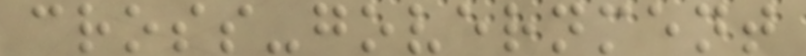cross-government
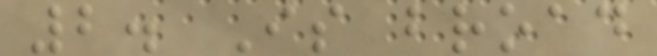2. Is broad
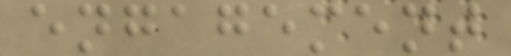engagement
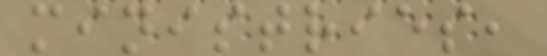ministries,
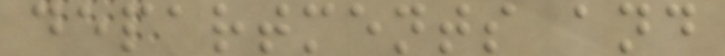departments and
